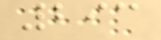293
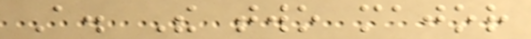A. The two major
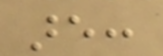are:
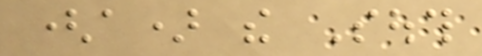(a) the South
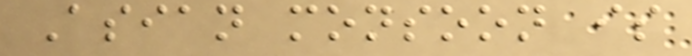Asian monsoon is
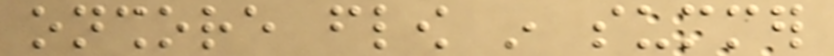onshore flow in summer
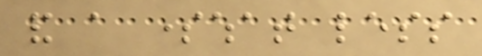and a somewhat less
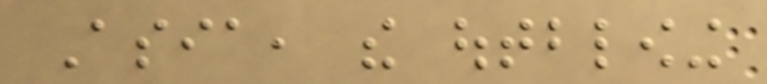Asia, the outblowing
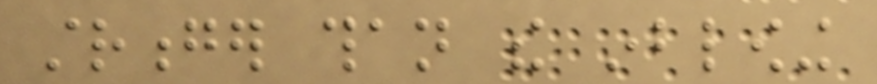stronger than the inblowing
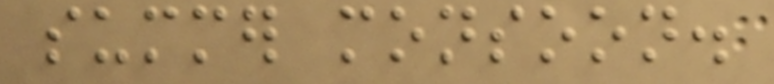summer monsoon.
